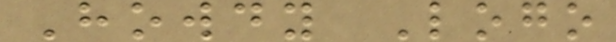Howdy Logo
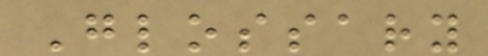Glossary
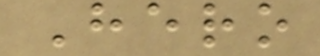Hero
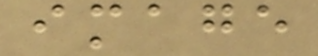image
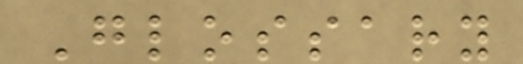Glossary
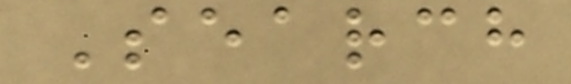Search
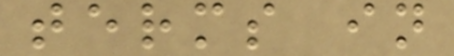terms in
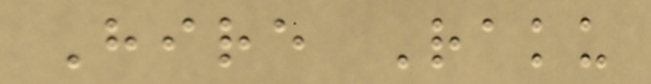Hire Raku
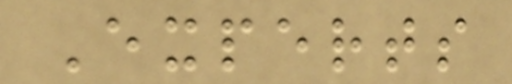Experts
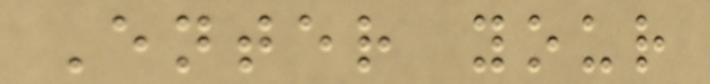Enter your
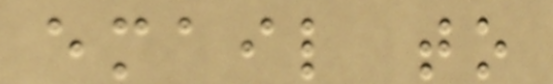email to
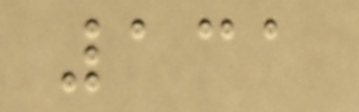131
